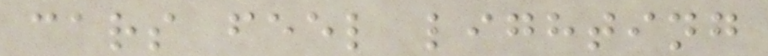cars feel lighting
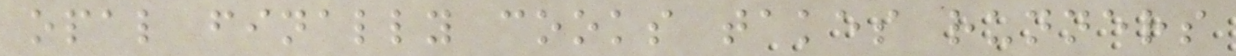opal finally cooks takes runners
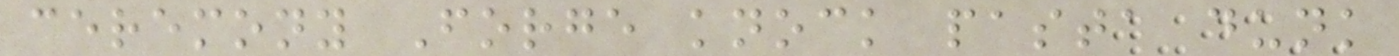ceremony Forge knock pasta dunk
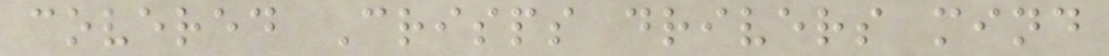covered Crisps drivers mind
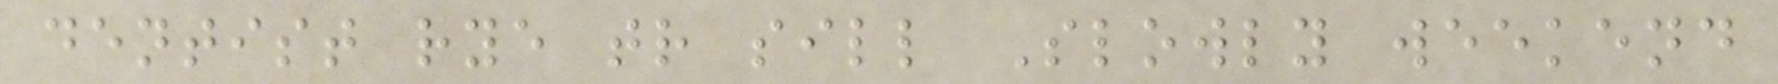dentist rye tr sill Slowly weekend
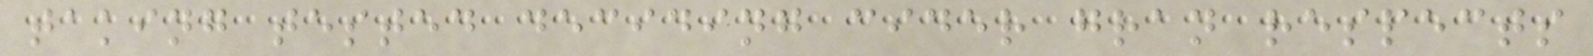taking tested deciding cider gran respects
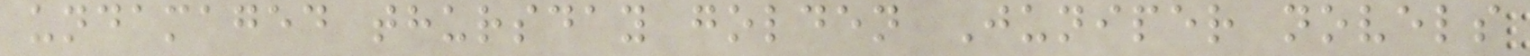undamaged thursday golden Juniper novels
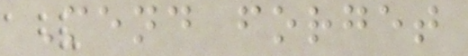Mend forget
